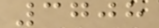3708
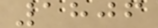1806
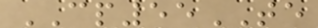CP55TE
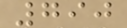790
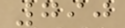790
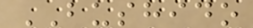BUSHIDO
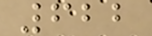622
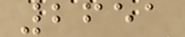2651
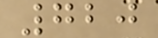720
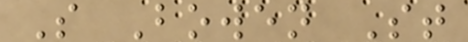S Bowen St
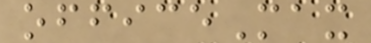officeMax
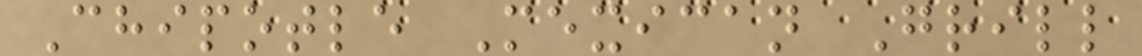Chipotle Mexican Grill
